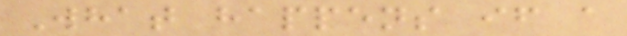What happens if a
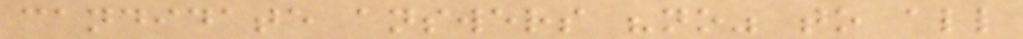candidate answers "no" to all
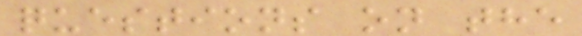questions on the
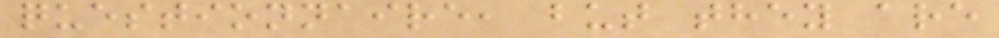questionnaire, but they are
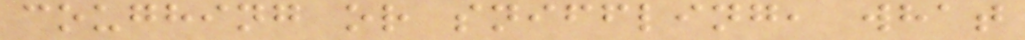coughing or sniffling, what
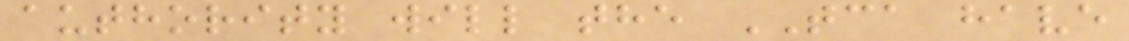authority will the TCA have
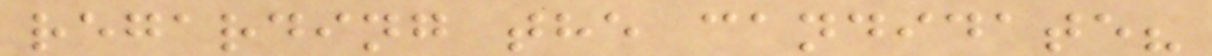regarding the candidate?
